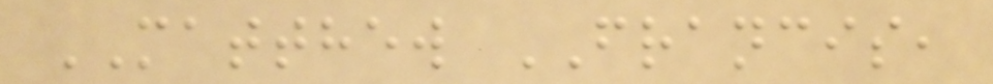MATTHEW FRANCIS,
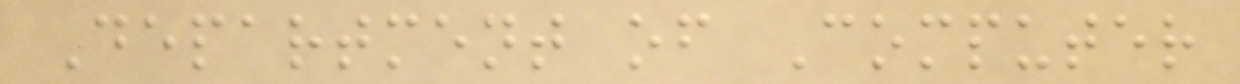Department of Computer
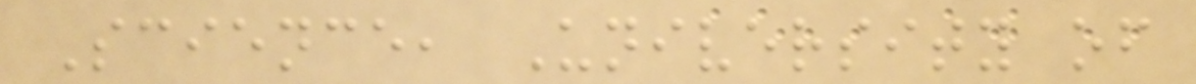Science, University of
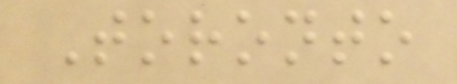Toronto
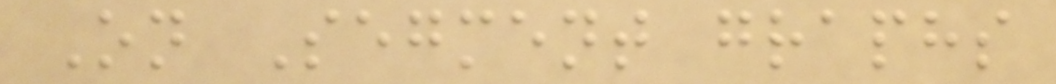On Segment graphs
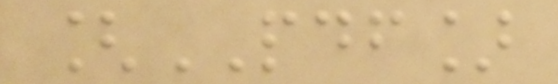[PDF]
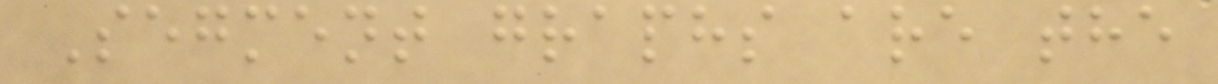Segment graphs are the
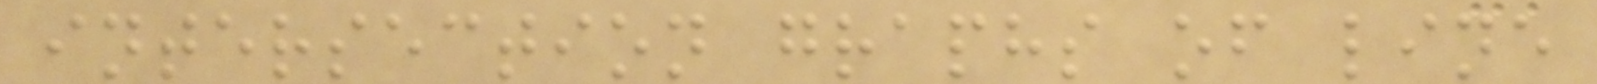intersection graphs of line
